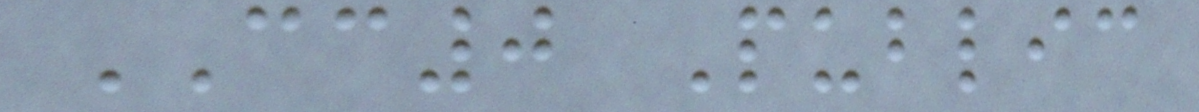CC0 Public
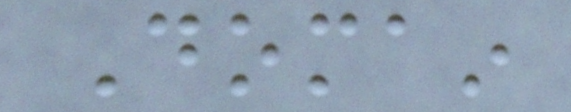Domain
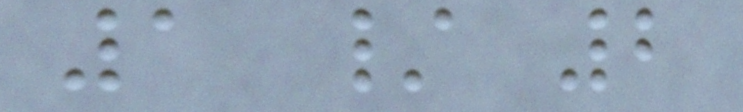1 / 2
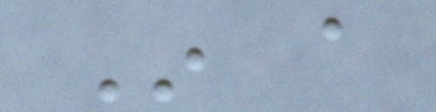In a
